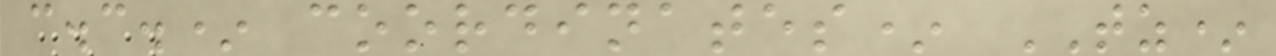c.c.* coordinates* TZ*
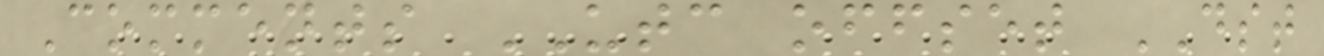Comments UTC offset DST
